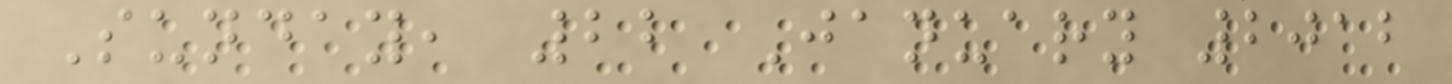Sunday, 22 January 2012
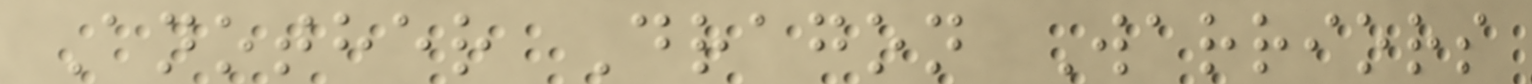Another Dragon Warriors
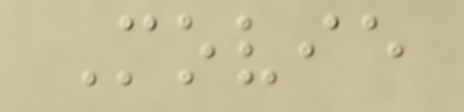Movie
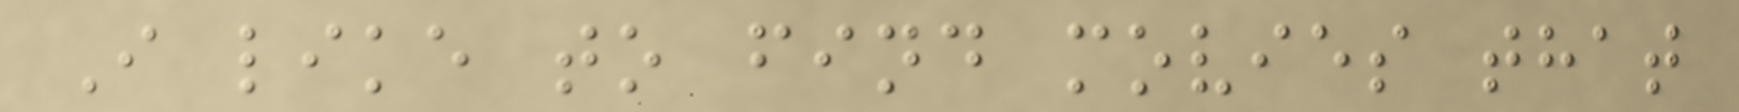I like to find movies that
